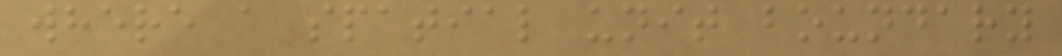where a spatial unit boundary
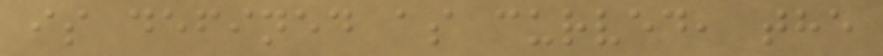is defined as curved, the
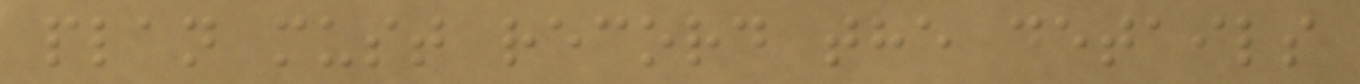plan must record the details
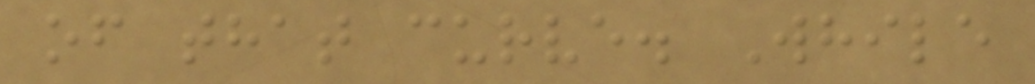of that curve. While
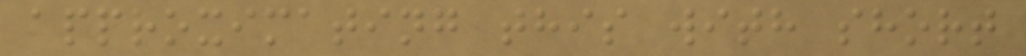approximating this with short
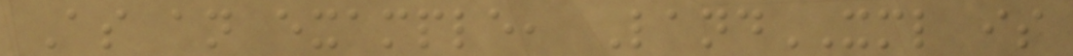As an example, LandXML is
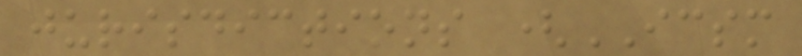jurisdictions (ICSM
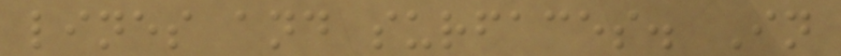lines and surfaces. In
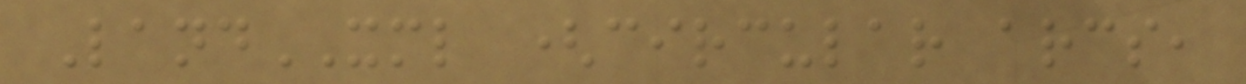LandXML (circular arcs,
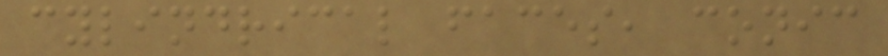cylindrical faces, conic
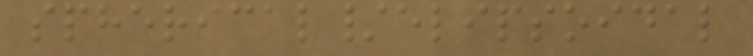spherical/elipsoidal
